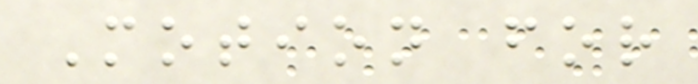Motion for
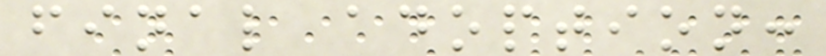final adoption:
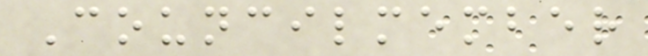Councilmember
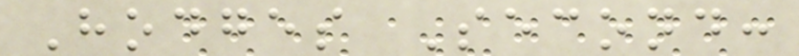Hodges Second:
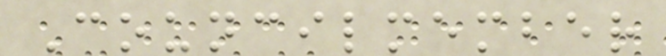Councilmember
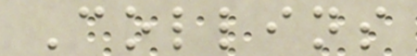Collins
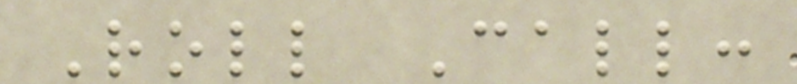Roll Call:
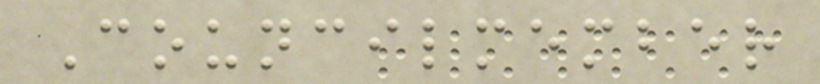Councilmember
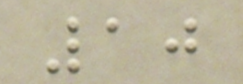10
